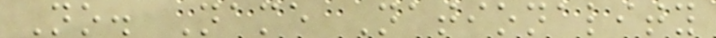No. Name Nationality
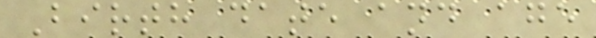Birth date and age
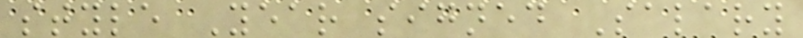style Year signed Salary
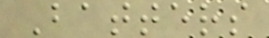Batters
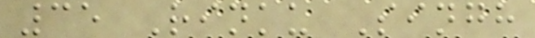35 Rinku Singh
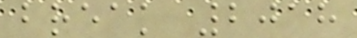break 2018
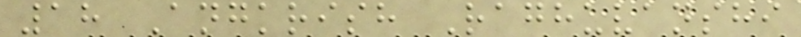18 Angkrish Raghuvanshi
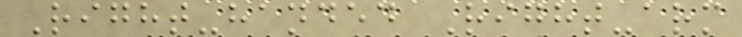Right-handed Right-arm
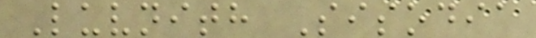Luvnith Sisodia
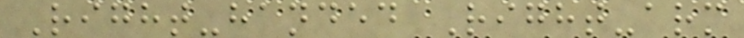Right-handed Right-arm
